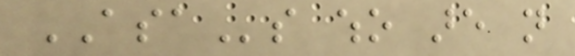ASAs who are not
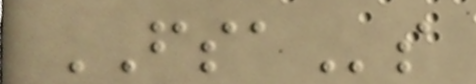FSAs
